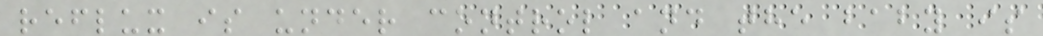reflux is under control and the baby is
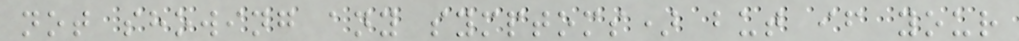not showing any symptoms) but if your
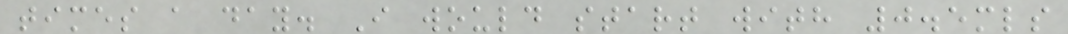times a day. I would start with 0.5mls
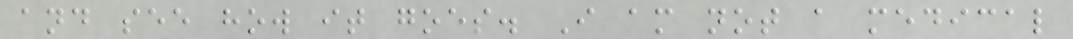and see how it goes. I am not a medical
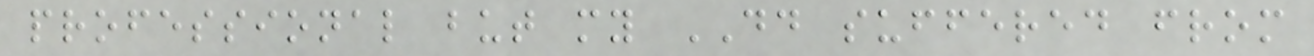professional but my DD suffered from
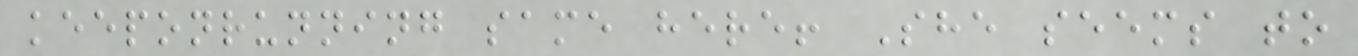keeponrunning same here! She seems to
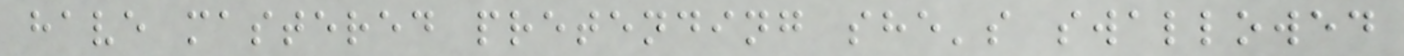have mastered pretending she's swallowed
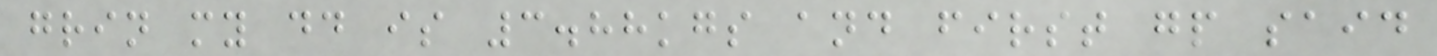grin my dd is 3.88kgs and first gp said
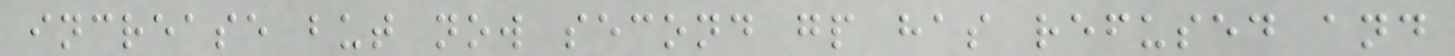increase but now second gp has refused and
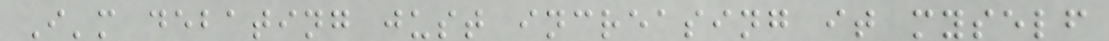I'm debating just increasing it myself
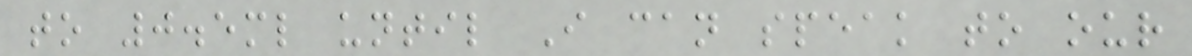to 0.5ml until I can speak to our
